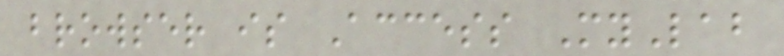browser is Access MyLab
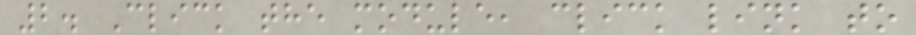2. Click the module, click link to
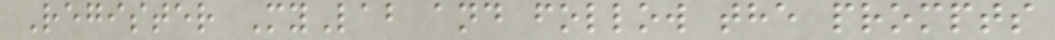Register MyLab and follow the prompts
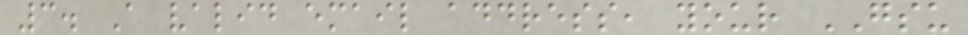3. A valid email address, your GSU
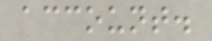account.
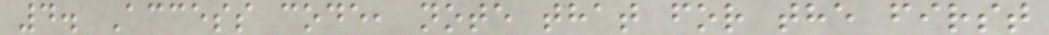4. Access code, note that for the first
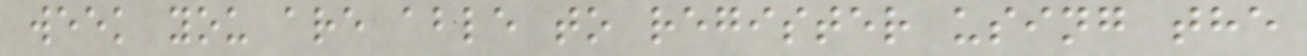week you are able to register using the
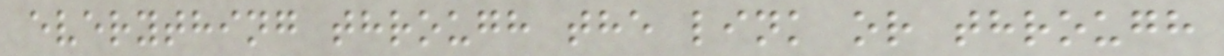everything through the link or through
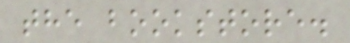the bookstore.
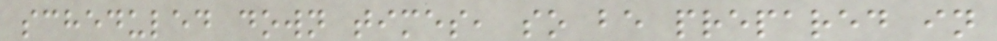scheduled down times, so be prepared in
